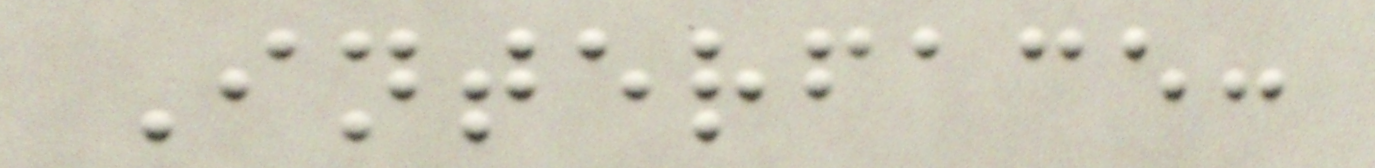Interface:
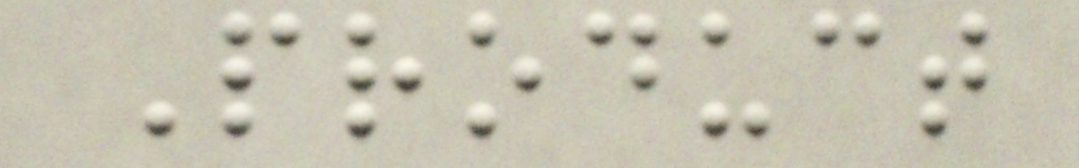Product
